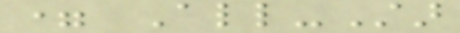= All-Star
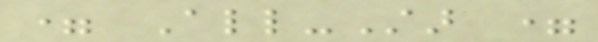= All-Star =
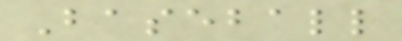Baseball
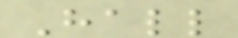Hall
